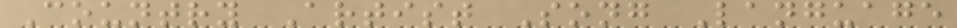Country Artist Song Language
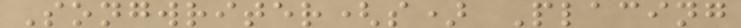Songwriter(s) Placing
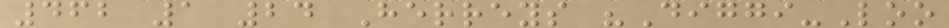462 1 24 Herreys "Diggi-Loo
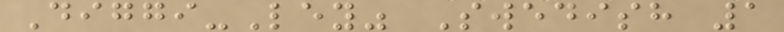Diggi-Ley" Swedish 1
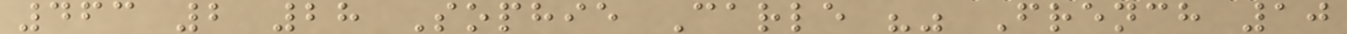463 2 28 Sophie Carle "" French 10
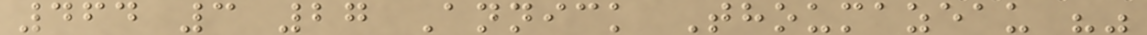464 3 27 Annick Thoumazeau ""
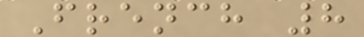French 8
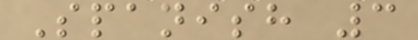Spanish 3
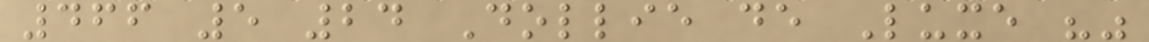466 5 24 Dollie de Luxe ""
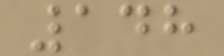148
